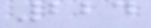224
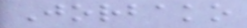Jorbako
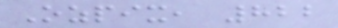Ozpix, 822
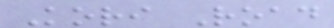Kori Road
